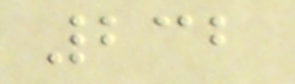232
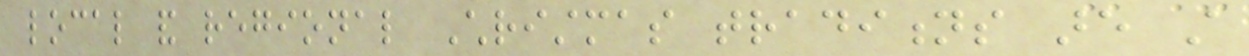local and regional Christmas traditions are still
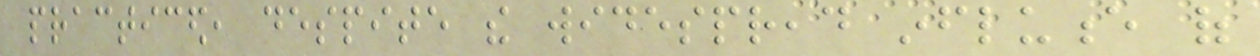practiced, despite the widespread influence of
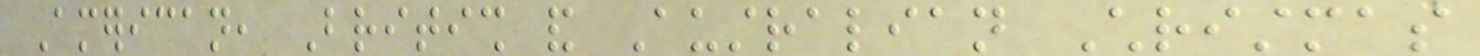American, British and Australian Christmas
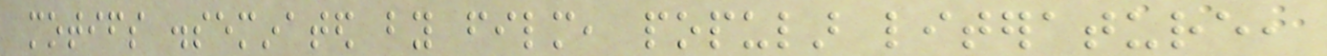motifs disseminated by film, popular literature,
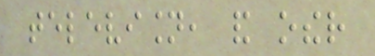television, and other
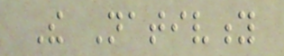The Nativity
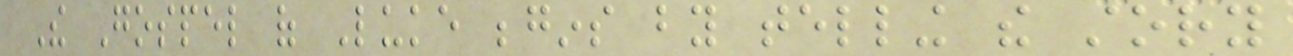The Gospel of Luke begins by telling the story
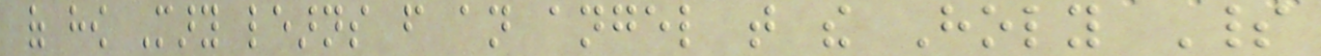of how Mary learns from an angel that the Holy Spirit
